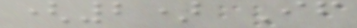(2) If
